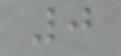0
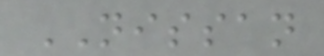NISSAN
